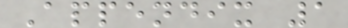Appendix 1
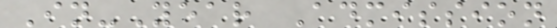In-Year Admission
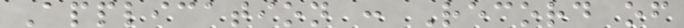Application : Record of
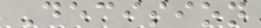Decision
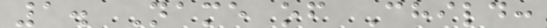1. Name of Child:
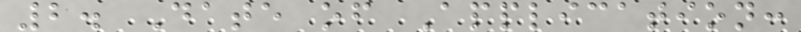2. Date of Application:
